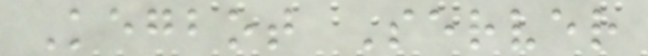Kegbot Server
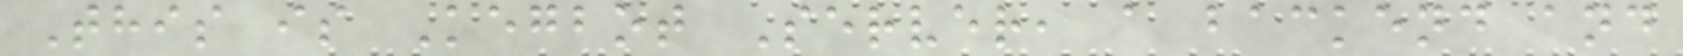This is Kegbot Server, a backend and
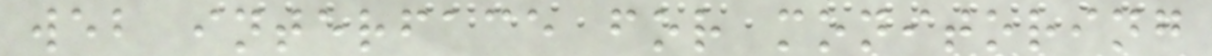web interface for monitoring
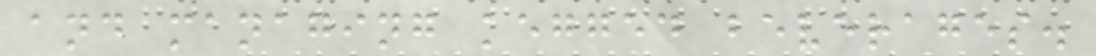and managing kegged beverages.
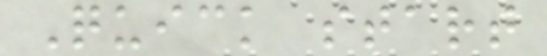Quick start
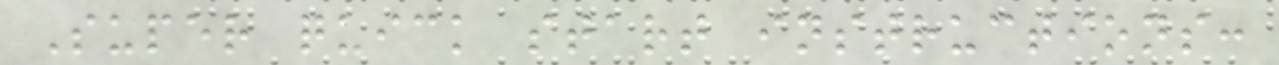Super quick start instructions:
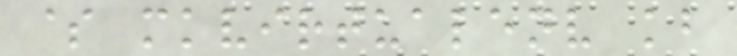$ mkvirtualenv kb
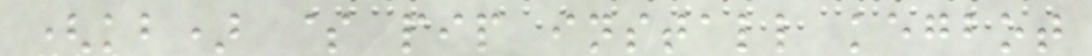(kb) $ pip install kegbot
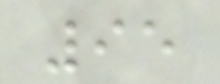95
